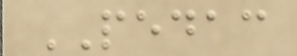PEDAC
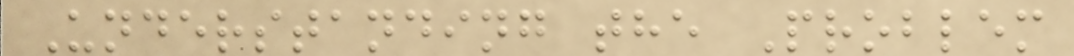Understanding the Problem
